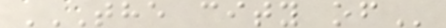THE CITY OF
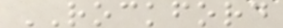ROCKFORD
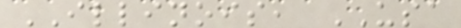ILLINOIS, USA
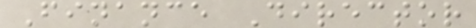Finance Director
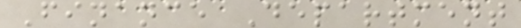Finance Department
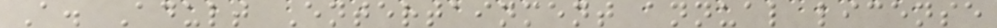A. Adult Entertainment annual license
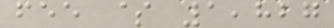fee $ 1,827
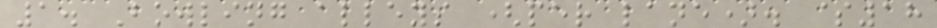1. Bowling alleys (per lane). $18
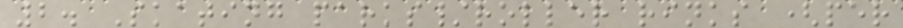2. Skating parks/roller rinks (per
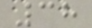38
